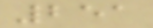251
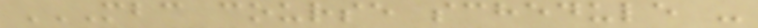MBC COURSE SCHEDULE -
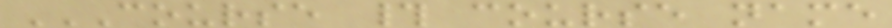COURSE # COURSE NAME
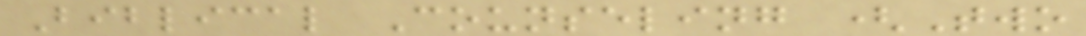Biblical Counseling (Two
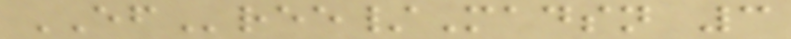EFree/Madsn 3
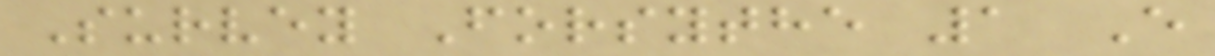Survey Forsythe 1 E
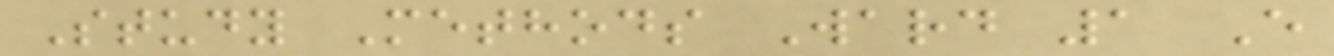Study Methods Ward 1 E
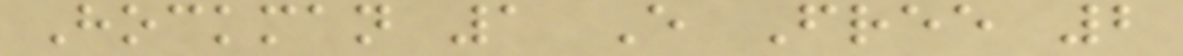Hockman 1 E Free 2
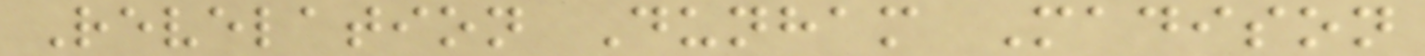Revelation Dunham Madison
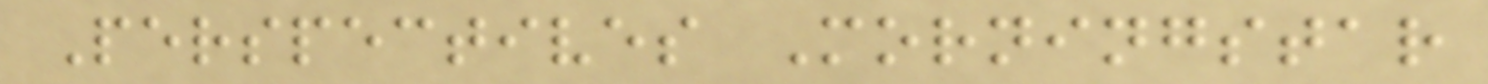Perspectives Morningstar
